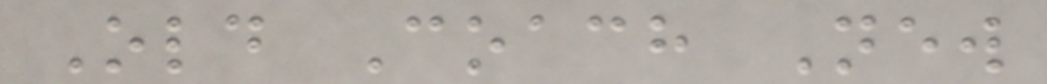Old Coach New
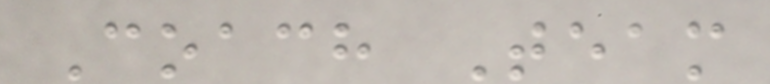Coach Team
